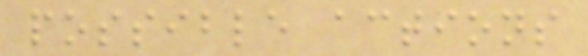possible actions
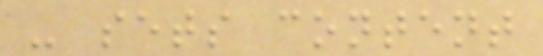- sets content
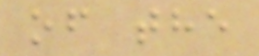of the
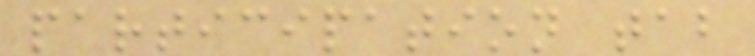participation tab
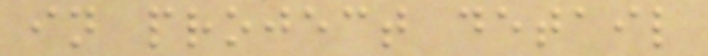in project detail
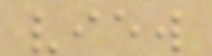view
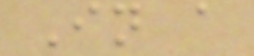In a
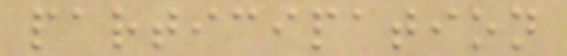participation
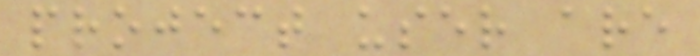project user are
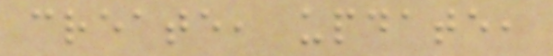create, update,
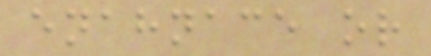enahnace or
